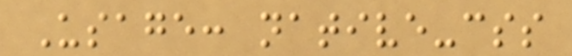Usage: native-css
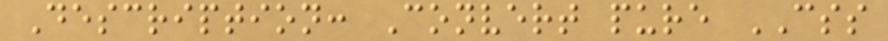Description: Convert pure CSS
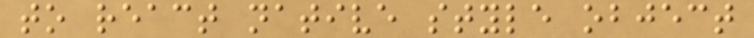to react native style object
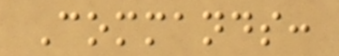Commands:
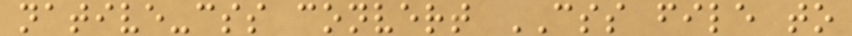native-css convert CSS file to
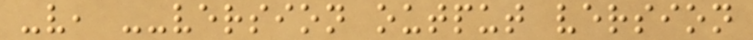-v, --version output version
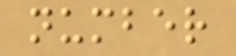number
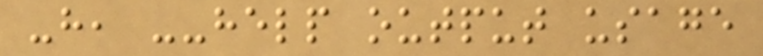-h, --help output usage
